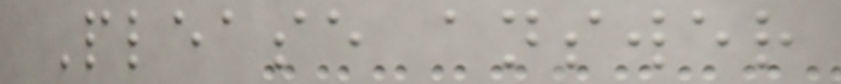Please answer
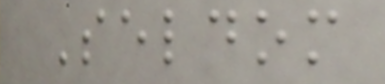Seldom
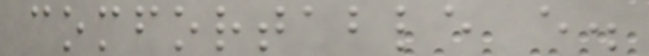comfortable e.
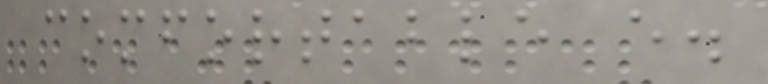comfortable e.
